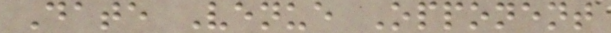Date Venue Opponent
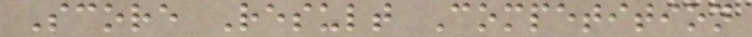Score Result Competition
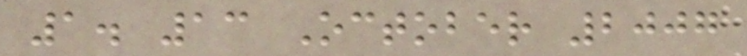1. 13 October 2007
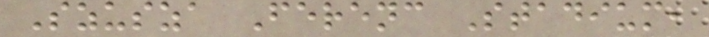Szusza Ferenc Stadium,
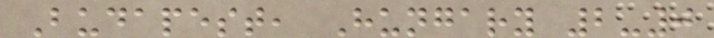Budapest, Hungary 2-0
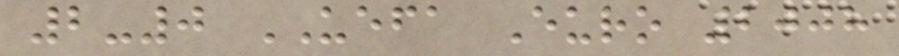2-0 UEFA Euro 2008
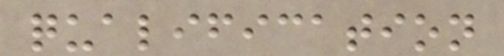qualification
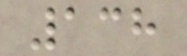138
